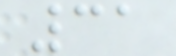31
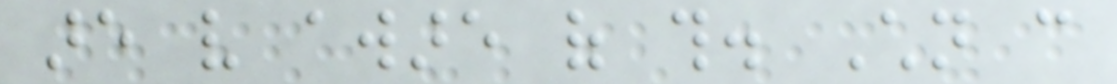are very aware of this. Children can
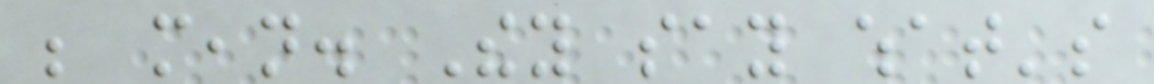be mean. They say what's
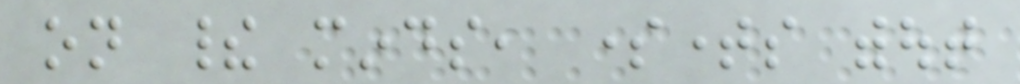on their minds, sometimes without
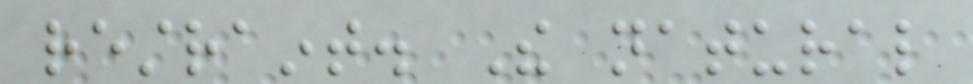restraint. The natural
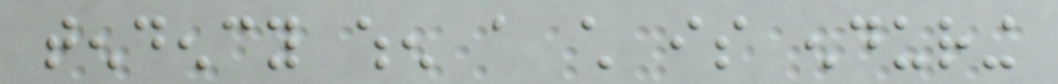tendency when a child is enduring
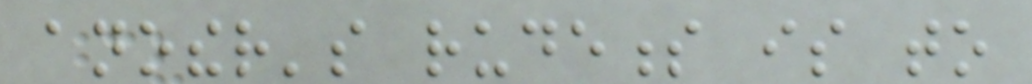another's rudeness is to
